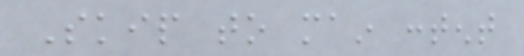Skip to main content
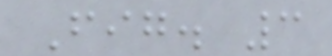Fig. 3
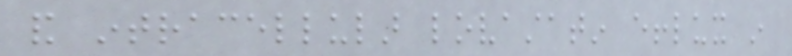and intracellular lovastatin efflux in
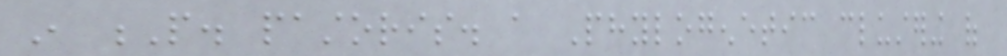in P. pastoris. a Phylogenetic clustering of
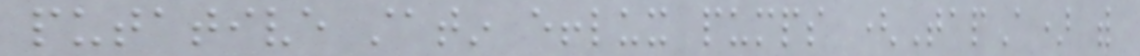putative statin efflux pumps (TapA) with
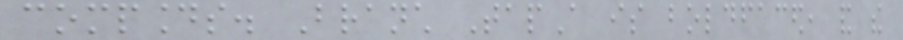compounds. Branch TapA is boldfaced, and the
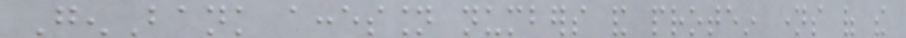GenBank accession numbers and protein names of the
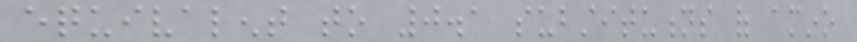equivalent to 0.1 substitutions of amino
